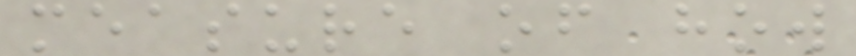measure of how
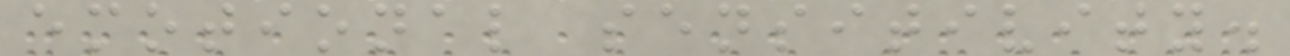emotional sensitivity.
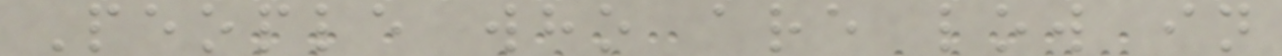People who are low in
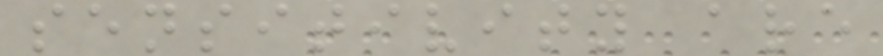sensitivity are
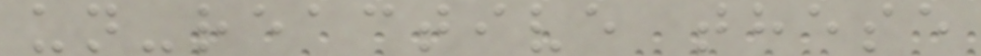un-reactive these
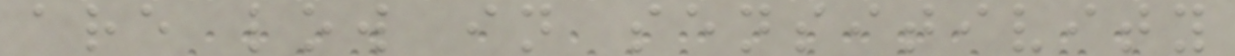are low in sensitivity
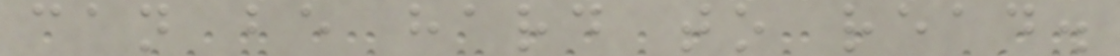can be hard to read.
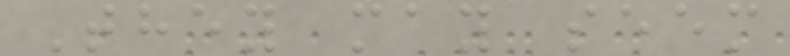They may seem
